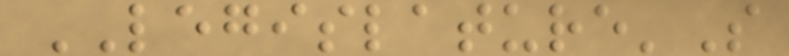LEGISLATURE'S
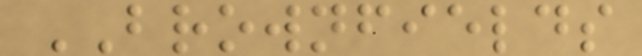BROWNFIELDS
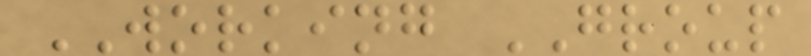WORKING GROUP
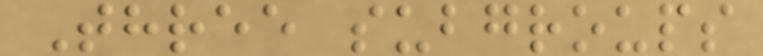Three subgroups
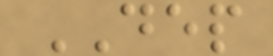DEP
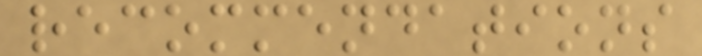recommendations
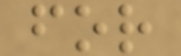for
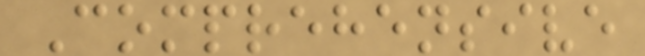Comprehensive
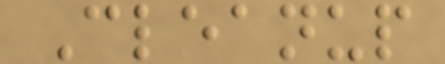Cleanup
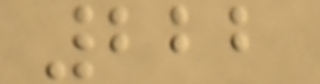222
